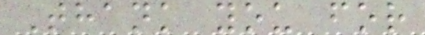Thank you for
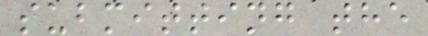submitting the
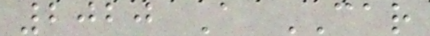2020 A CAR
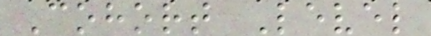Cohort Level
